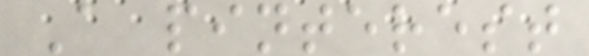A pinterest
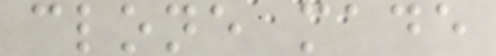clone made
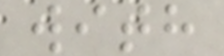with
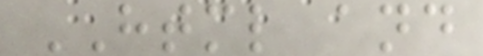HTML and
